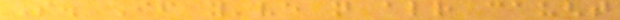So. If you've not already caught
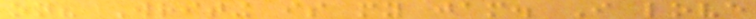on? Writing is my jam. I love
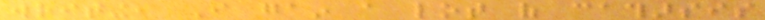writing, I gain a lot of catharsis
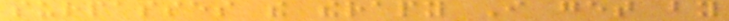surpasses the therapy I get by
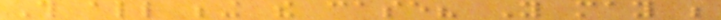This all being the case? You may be
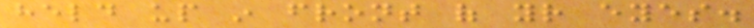held up in front of your eyes.
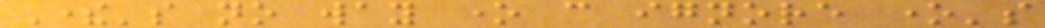There's no way one can ignore one's
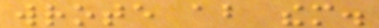wrote about them.
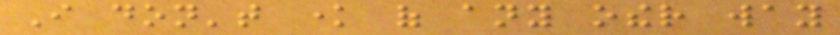I don't know of any other way
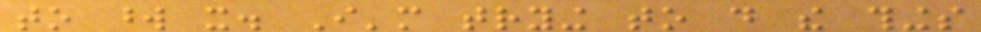to word it. I'm trying to do the things
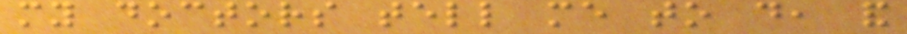my doctors tell me to do, and
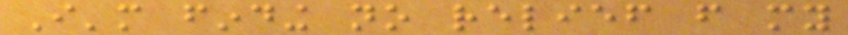I'm finding no relief from my
